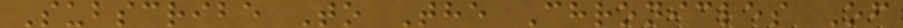Subscribe To The Chronicles Of
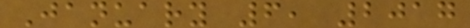January 6, 2017
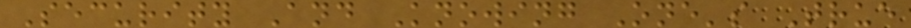Security And Knowing One's True
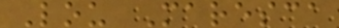Lou Maresca
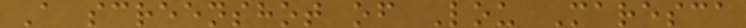A screenshot of Lou Maresca
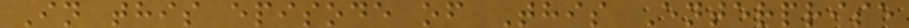In this episode of This Enterprise
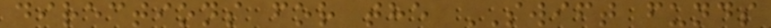directions for the SWIFT funds
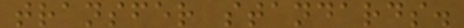transfer standards.
